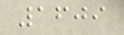1609
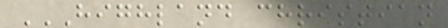HIGHLAND CHRISTIAN
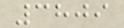3809
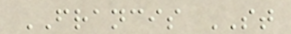FRANCIS ST
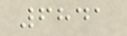6841
